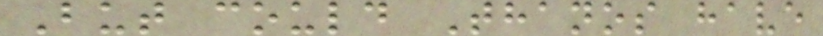But could Thanos have
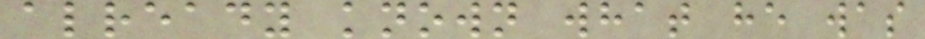already known what he was
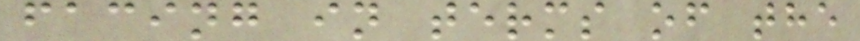facing in terms of the
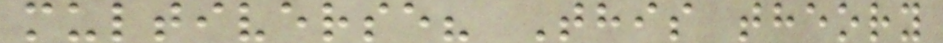multiverse? This theory
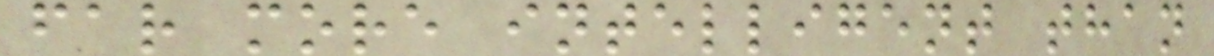far more intelligent than
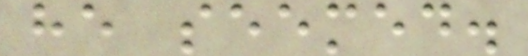he seemed.
